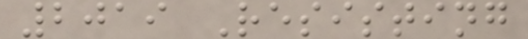2019 Resisting
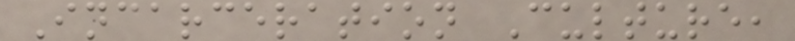Incarceration Culture,
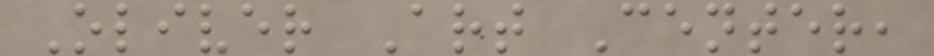Oliver Art Center,
